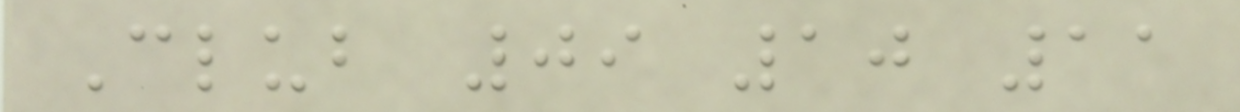Club 09 10 11
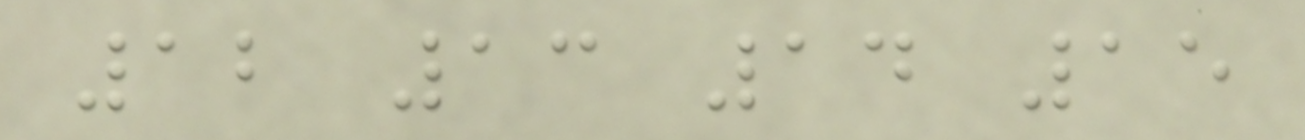12 13 14 15
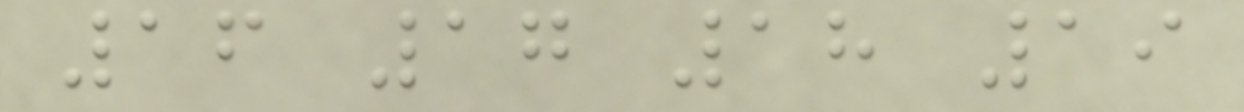16 17 18 19
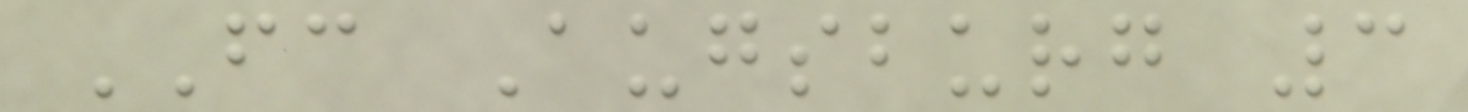FC Augsburg 3
